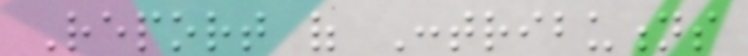Report of Contributions
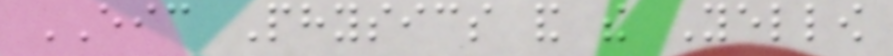EIC Physics and the Yellow
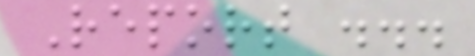Report ...
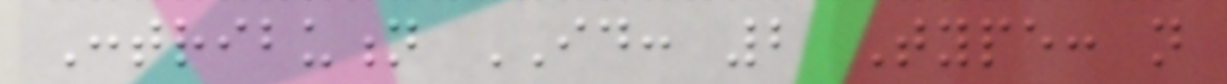Contribution ID: 2 Type: not
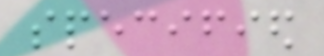specified
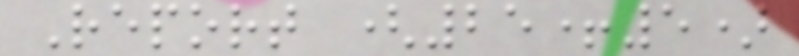Report (25+5)
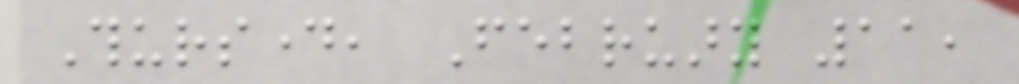Thursday, February 11,
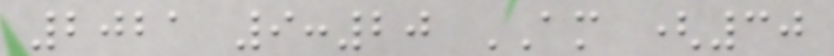2021 9:20 AM (30
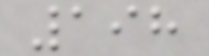198
